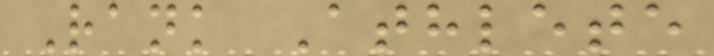Rank Athlete
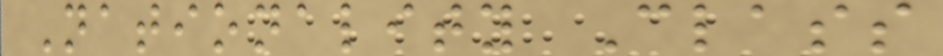Nationality Class
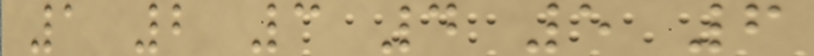1 2 3 4 5 6
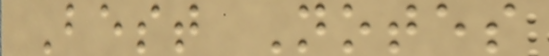Best Notes
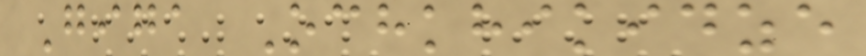Giga Ochkhikidze
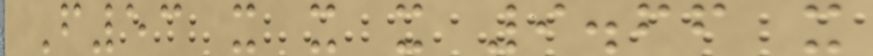F53 x x x 9.66 x
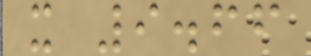x 9.66
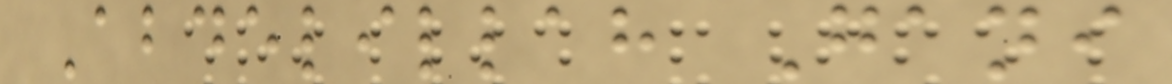Abdelillah Gani
